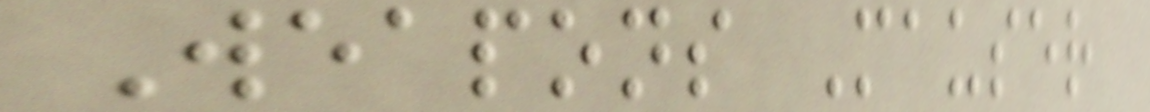Weapons Mauser
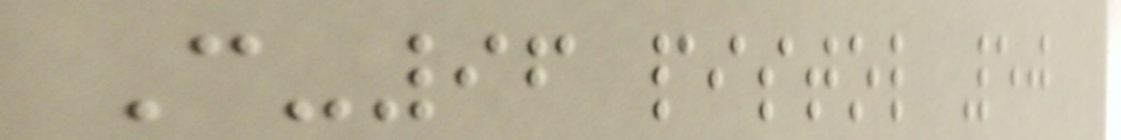C-96 pistol 50
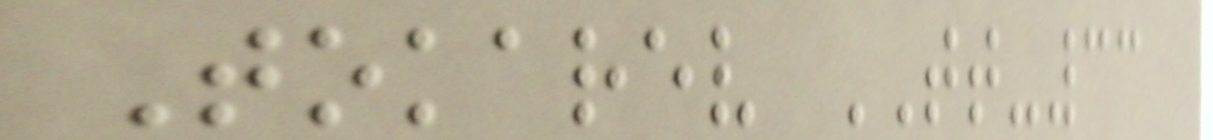Tokarev TT-33
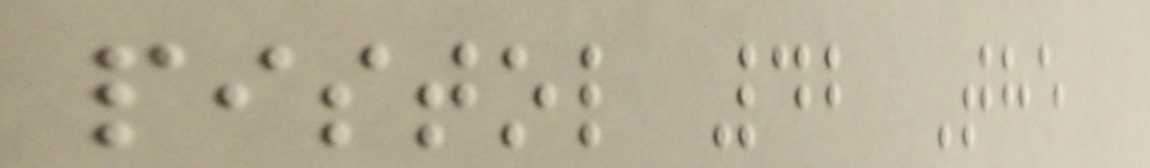pistol 42 The
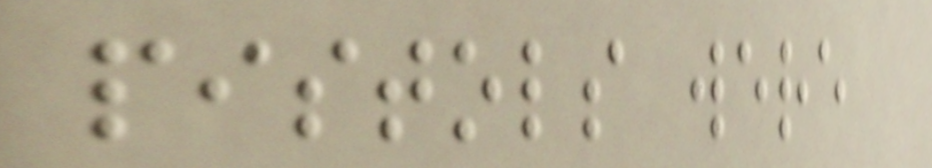pistols were
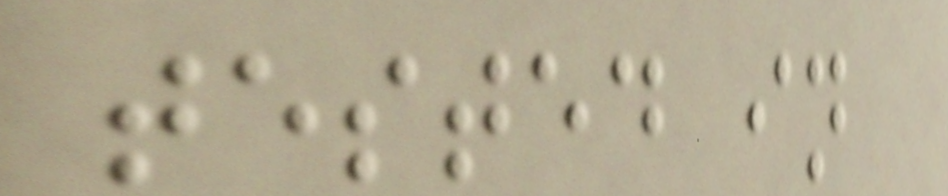tested in
